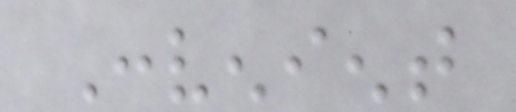Convenient
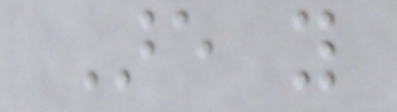Are you
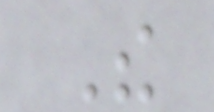The
